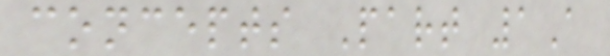concepts Part 1A
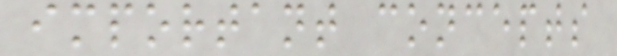important concepts
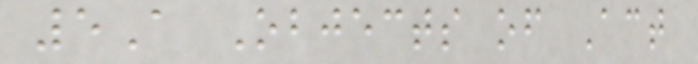5A Objects of Act
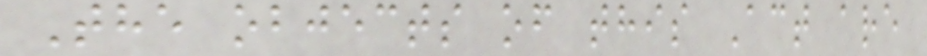The objects of this Act are
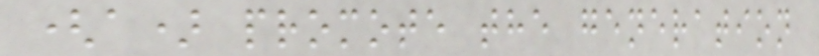(a) promote the generation
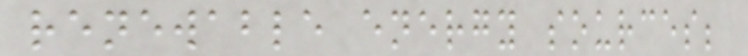renewable energy sources;
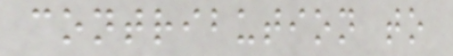contribution to
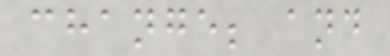change; and
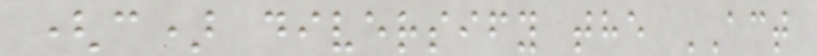(c) diversify the ACT
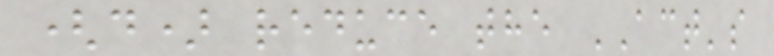(d) reduce the ACT's
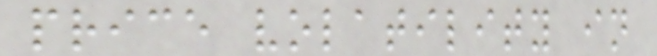price volatility in
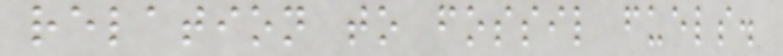relation to fossil fuels.
